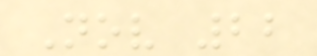Nov 22
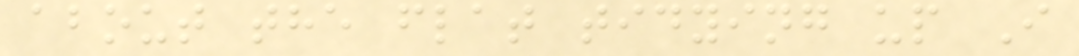about the flat tidying up I
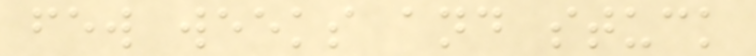few weeks and stuck
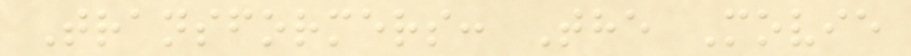Transformers: The Movie
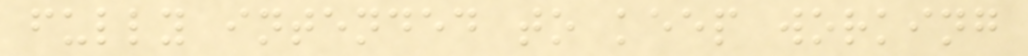fully intended to keep working
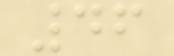46
